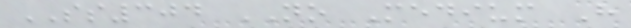SS304 NO Medium H
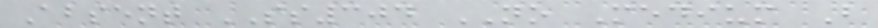Absent SS304 NO Medium B
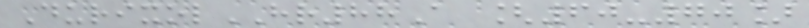DurixolHR88A [60-70]
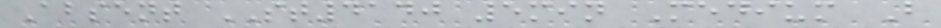Absent ST4140 5min Medium B
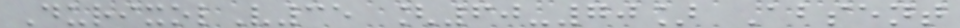DurixolV35 [60-70] Absent
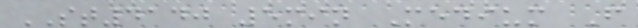ST4140 5min Medium F
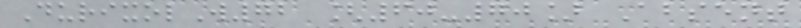DurixolW72 [60-70] Absent
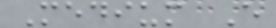Medium E
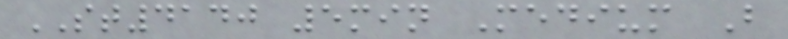ST4140 5min Medium B
